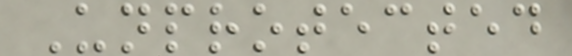Unprotected
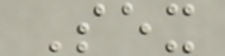Sex
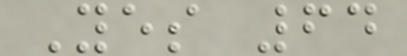Yes 64
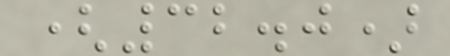(32.0)
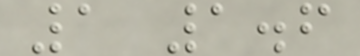1 1.6
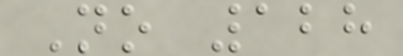No 128
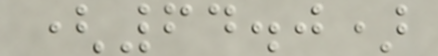(64.0)
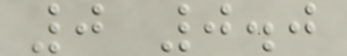0 0.0
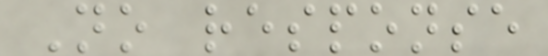No response
